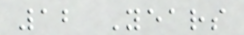12 Years
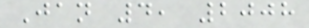Jan 4, 2008
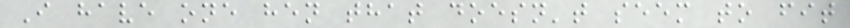I have one hen that doesn't seem to fit
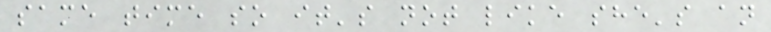same time so it's not like she's an
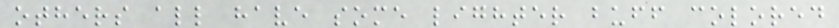others all have some lighter buff colored
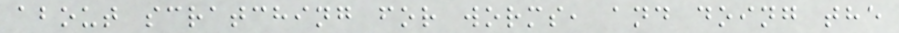about scratching for worms, and doing the
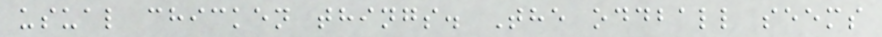usual chicken things. The oddball seems
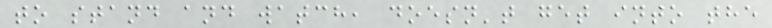to stand and watch, doesn't get into the
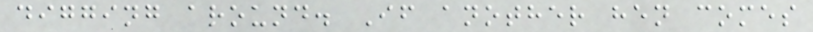digging around. If another hen comes
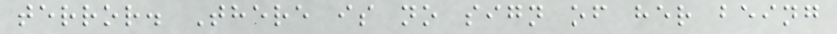terror. There is no sign of her being
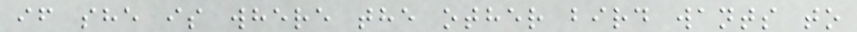if she is where the other bird wants to
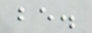be.
